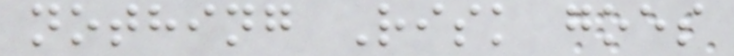nothing Risk goes
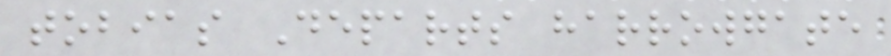tobias Departs harrowgate
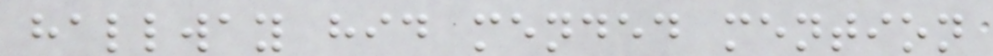hallway hid mended mention
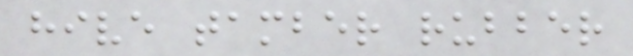hive tamber rubber
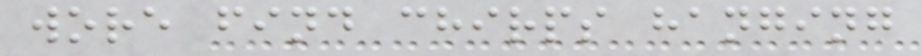wore find chirps hanging
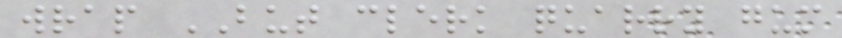wrap BUT clerk quarry gum
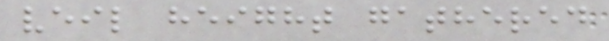veil height gathered
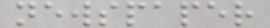newspaper
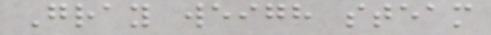Gray weigh steam
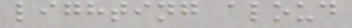lighting aloud
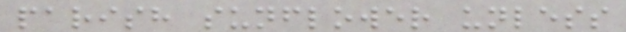parish sunflower unless
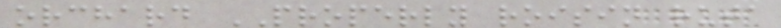orchard PROPERLY roisin ruta
